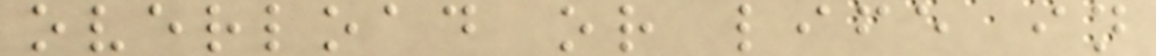overload or life in
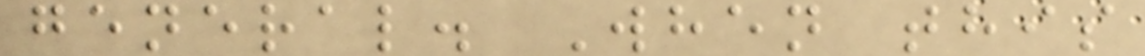general. When this
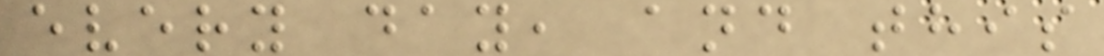every day, and this
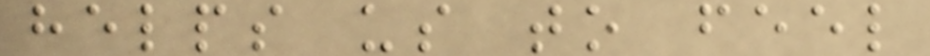helps us to feel
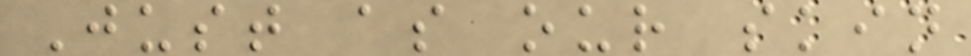Just as our skin
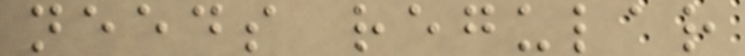needs regular
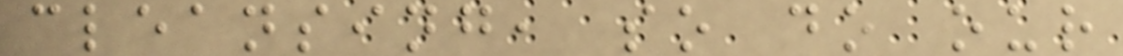cleansing, so do our
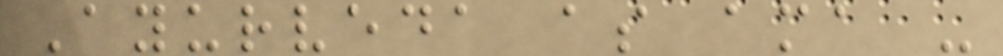Ayurveda as ama -
